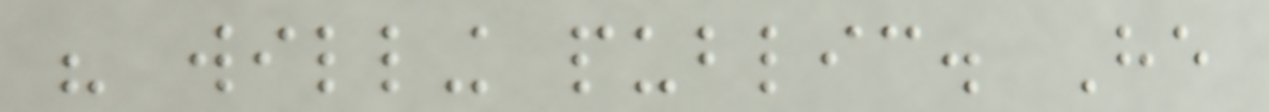his willing public. He
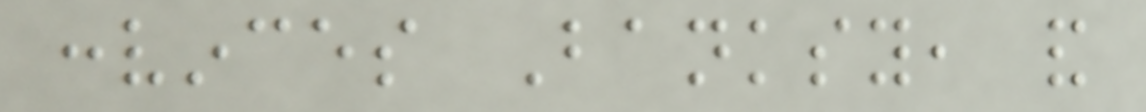convinces Banksy, and
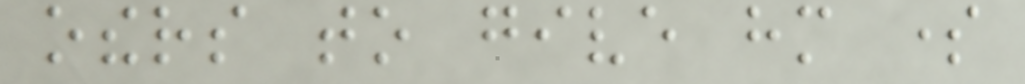others to give him some
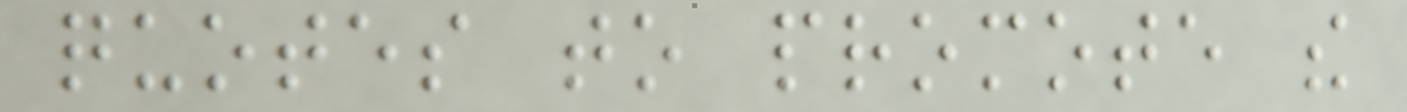quotes to promote the
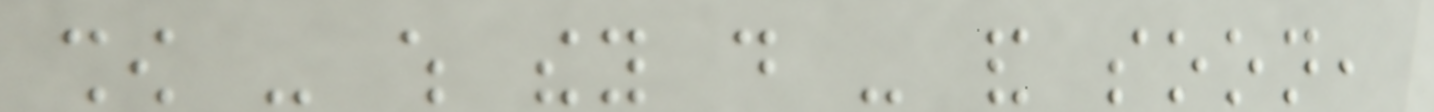show - which they do - and soon,
